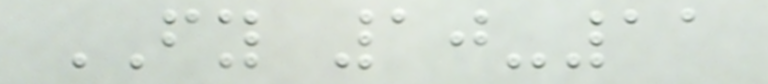FY 10-11
